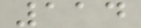114
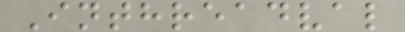Inthreadval
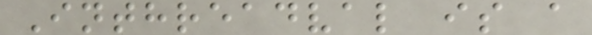Inthreadval is a
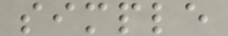simple
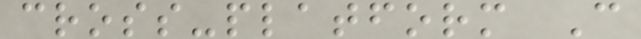cross-platform C
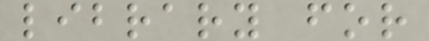library for
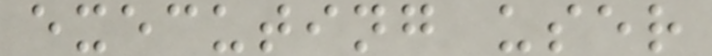executing user
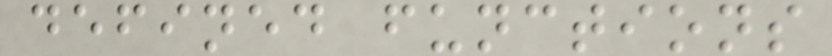defined functions
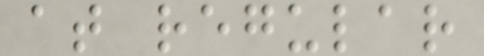at regular
